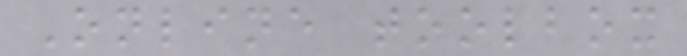Online toolbox
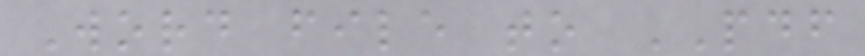Word file to PDF
